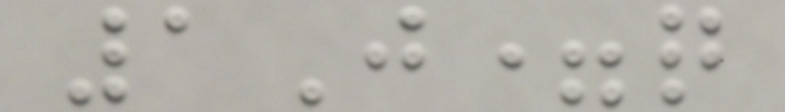1J=q
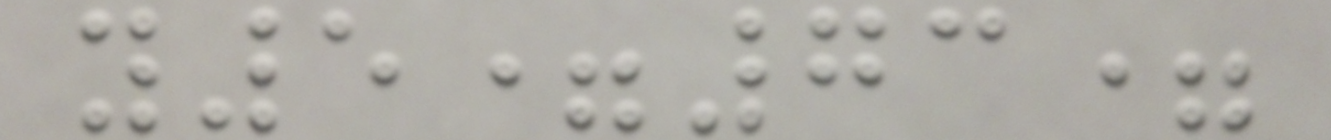y5=73=
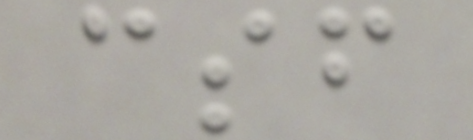csf
